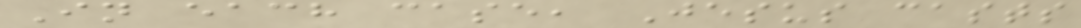In each case, Jesus casts
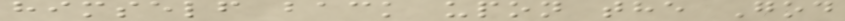himself back upon the God
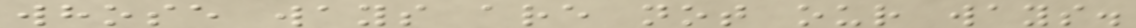whose ways are not our ways.
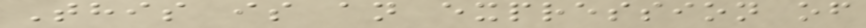This is an expression of
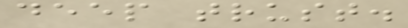deep trust.
